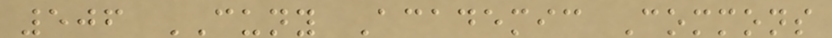506 CUNY Academic Commons
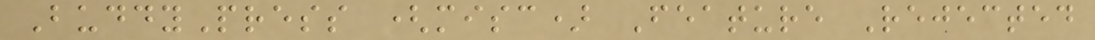BuddyPress (misc) Feature Rejected
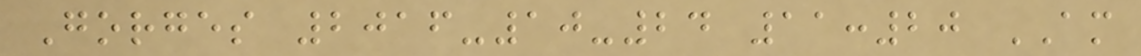Gorges 2016-10-24 11:20 AM
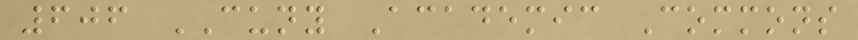606 CUNY Academic Commons
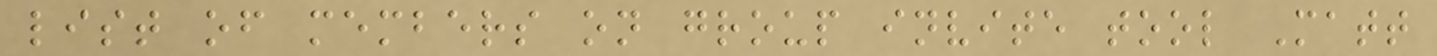list of members on group invite tool Matt
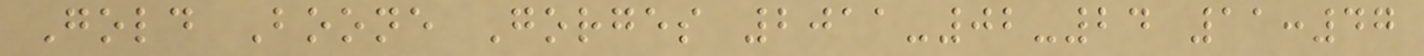Gold Boone Gorges 2011-02-24 11:47
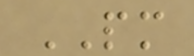PM
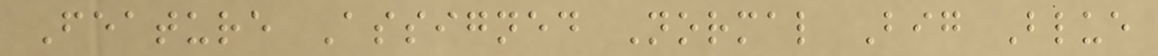Feature Assigned Normal Big Blue
